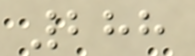288
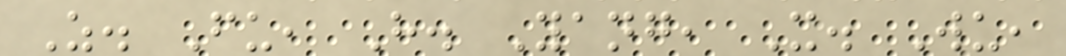Z. Fu, H. Yang, X. Wu,
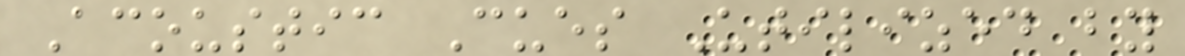Acoustic Cues Utilized by
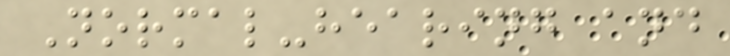Normal-hearing and
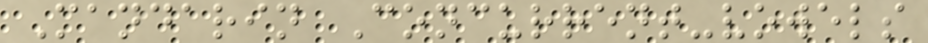Mandarin Concurrent-vowels
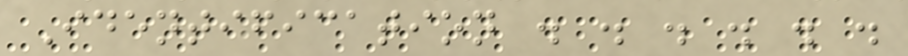Identification . . . . . .
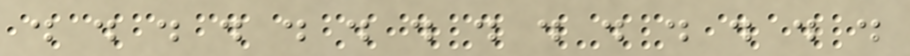. . . . . . . . . . . . . .
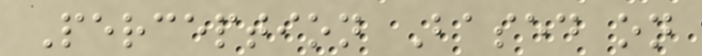Perception Based on
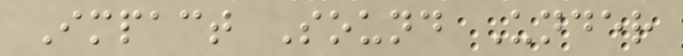Impact Sound Under
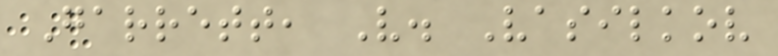Garrett, V. Vasilkov
